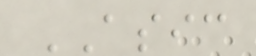ASIC
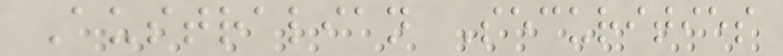Australian Securities
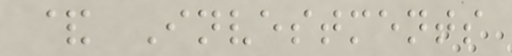& Investments
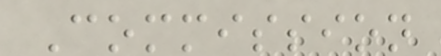Commission
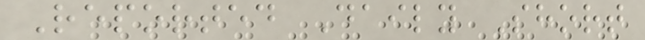Reported Daily Short
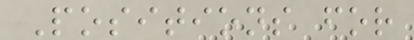Positions for
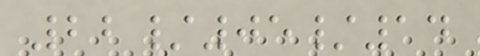22/05/14
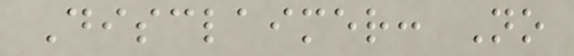Disclaimer: No
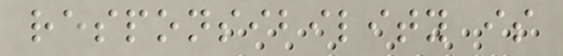responsibility is
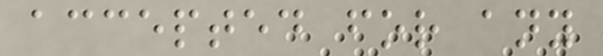accepted for any
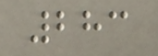283
